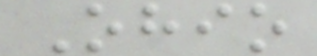Ohio
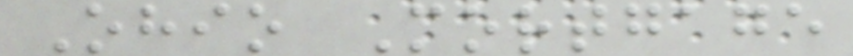Ohio Mortgage
